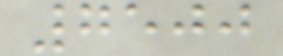7500
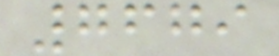7679
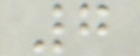7
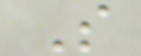S
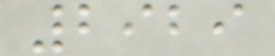2929
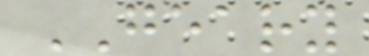GEARY
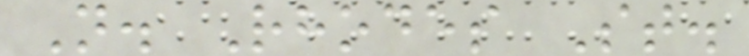N. Rhodes St.
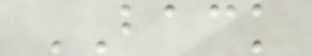BACK
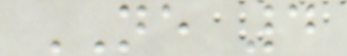NE 4
